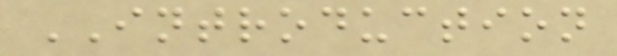INTRODUCTION
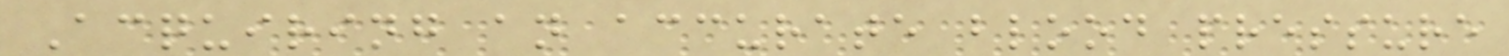Acquiring an accurate blood pressure
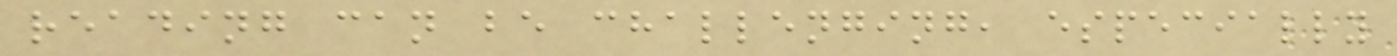reading can be challenging, especially
